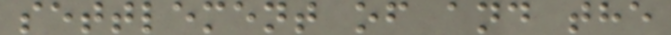settlement of and the
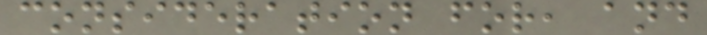consideration for, and
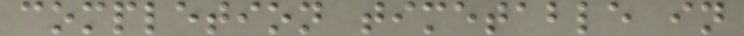completion timetable in
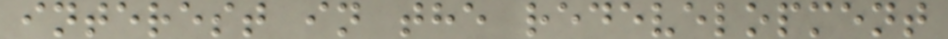interest in the redevelopment
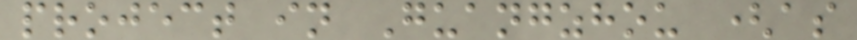project in Guangzhou (as
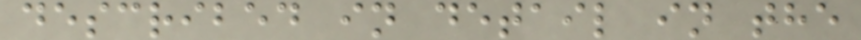described in detail in the
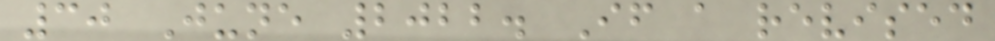30 June 2022. If a revised
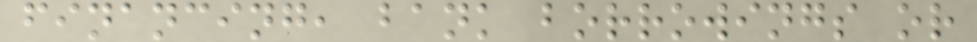financing, bank borrowings or
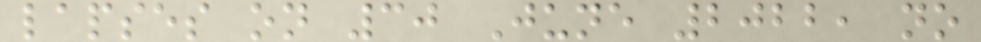lapses on 30 June 2022, no
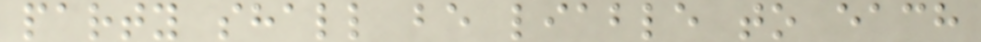party shall be liable to each
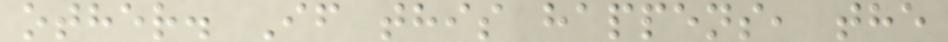other. If this happens, the
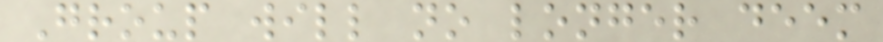Group will no longer deem
